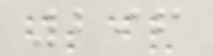296
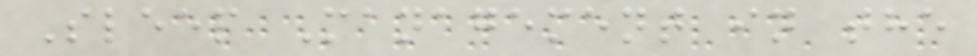Sleep Management in the
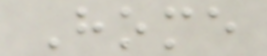Home
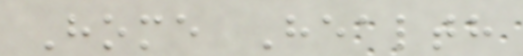Home Health
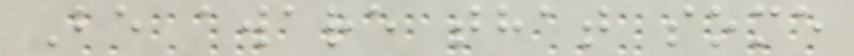Be aware that some
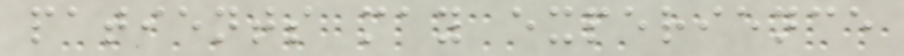patients may experience
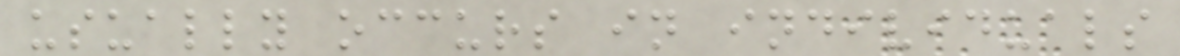usually occurs in individuals
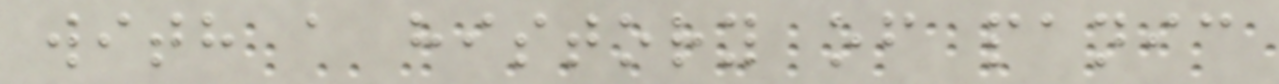with a history of panic
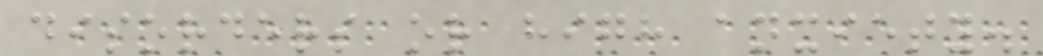disorders or high anxiety.
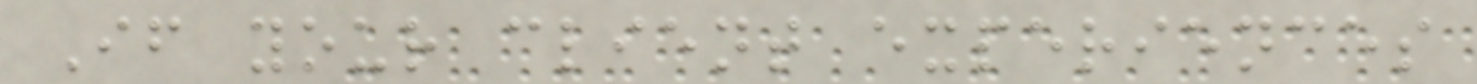If your client experiences
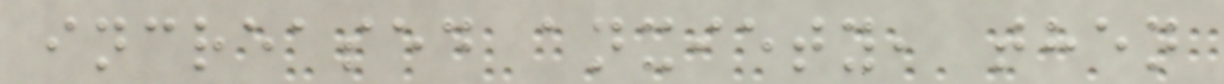increased anxiety, then
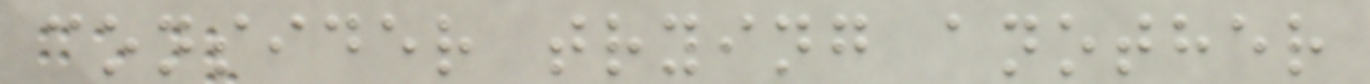consider trying another
